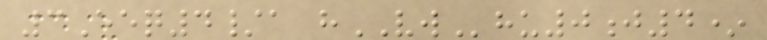3Eeq4/a hVWhu0j4*
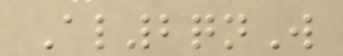Al2qnW
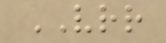VRR
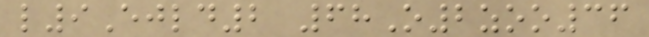l9Ejld2 68O2zoo36
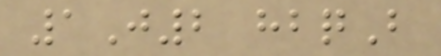1J2 hbqB
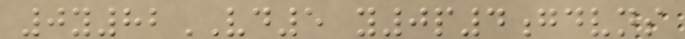0y82VD5 y0p4gdvns
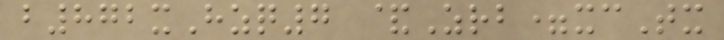b872xHzq7 &Zrb=xcTx
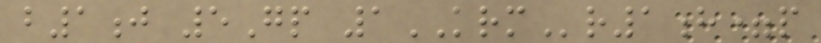b1j 5Gp 1KRMr1h=p
